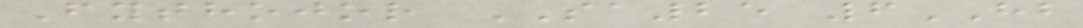Fythojor SA25 6HB
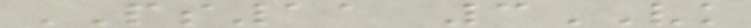PS11 3VK
